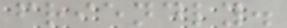friendly.
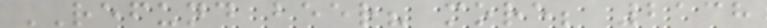REFUND beer? more; 2138
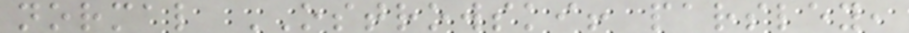normal OSTROWSKI! parsley,
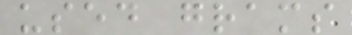used grams
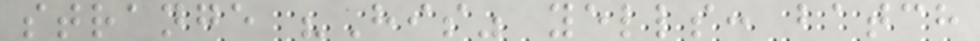strange "His" yells: batch
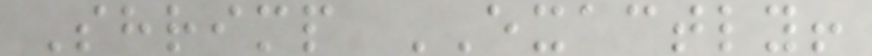Shrimp EXACTLY!
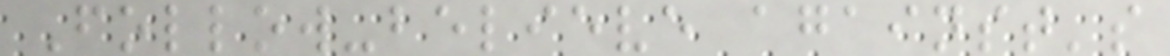Follow-believe against's
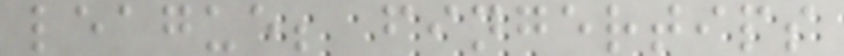league; fingertips
